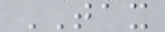TAX
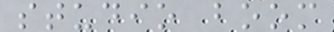studio boom
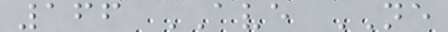166 AVE NE
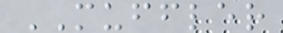MUFFLER
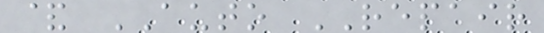& AUTO REPAIR
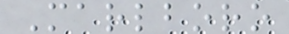Marlboro
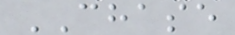CHASE
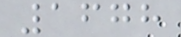1678
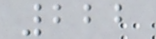222
